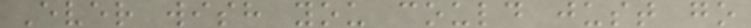Ever wish you could just go
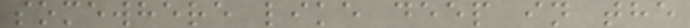somewhere like deep in the
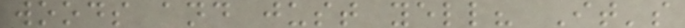woods and just yell? It's
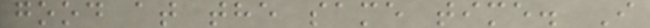good at the same time. I
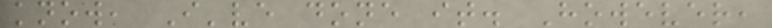know, I've done it. However,
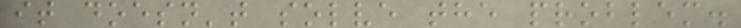it doesn't solve the problem.
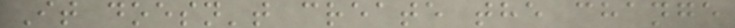It doesn't create the change
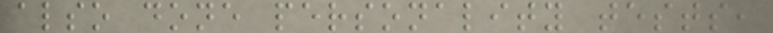also done personality tests,
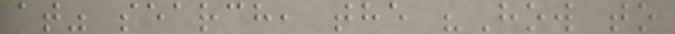at" search, the "How to
